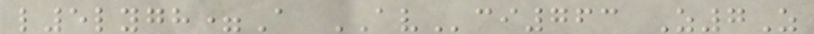l5lygh=A AVci763 Z7Z
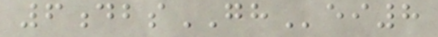6dbsGHei8
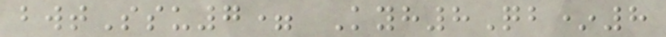bwtSsu7= Kyh8Qb*8
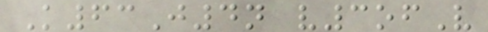K63J4n v3ofV
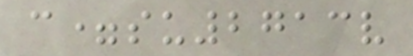c=su2713v
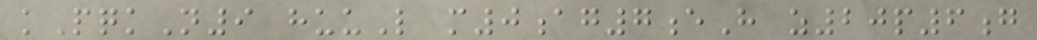kPqkN9 huuL m0ag7eH z20p6g
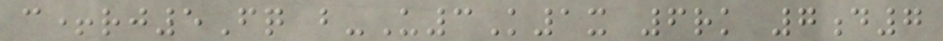c+rj5Fq b-U3K1x 6rk 7d7
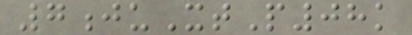7juXtP08k
